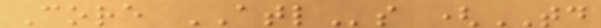Core ATLs (TD
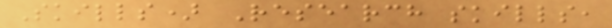Skills) Research skills,
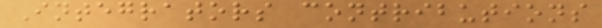Integrators contributions
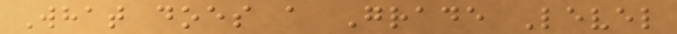What does a Grade Level
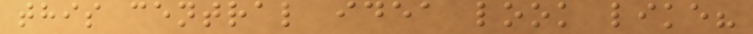this central idea look like?
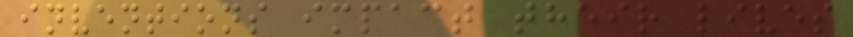inventions impact their lives
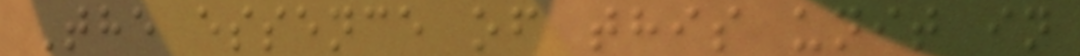The essence of this unit in
